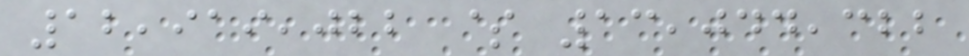12,919,022 $ 13,044,322
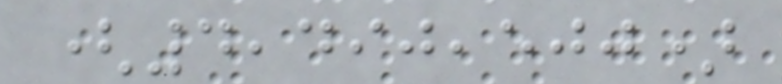(4,490,500)
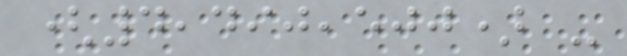(4,490,500) -
